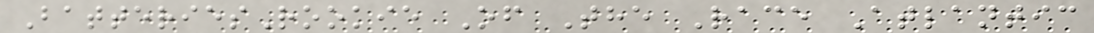BatteriesRookie Of The Race Atlantic
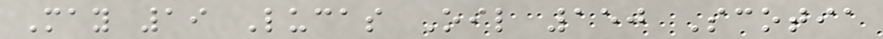May 19 Lucas Oil 150 Scotia
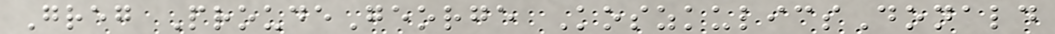Greg ProudeGeorge KoszkulicsDonald
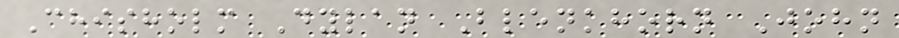Chisholm Dylan Blenkhorn John
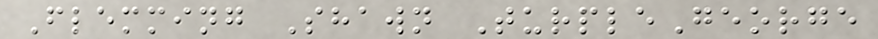Flemming Shawn TurpleGeorge
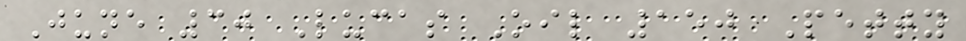June 30 Lucas Oil 150 Petty
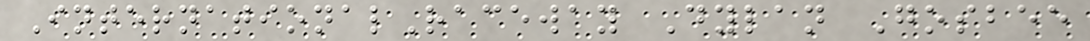InternationalRaceway Dylan Gosbee
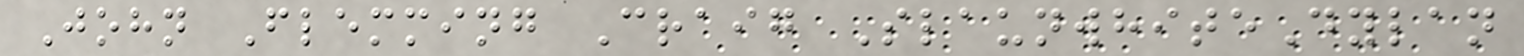John Flemming Craig SlaunwhiteDylan
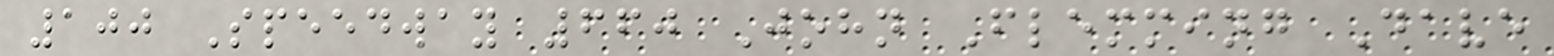100 Speedway 660 John Flemming Dave
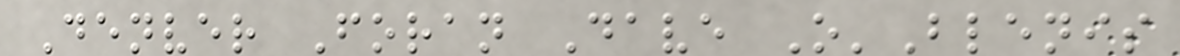Denver Foran Dave O'Blenis
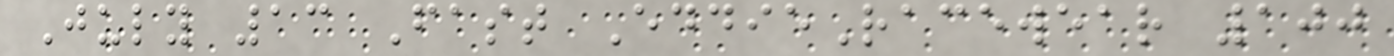July 13 Fast EddieRacewear 100
